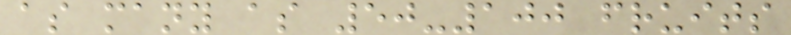as many as 50-100 fruits
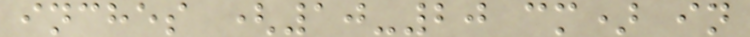inches (10-20 cm) in
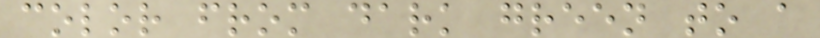color from dark green to a
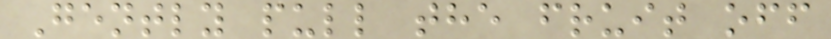Gently pull the fruit off
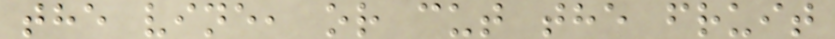the vine, or cut the fruit
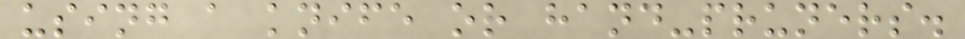using a knife or hand-pruners.
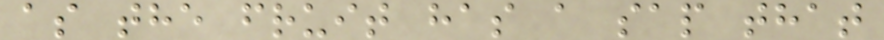as the fruit has a sap that
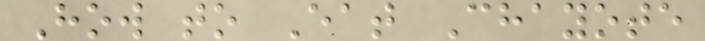How to Eat Chayote
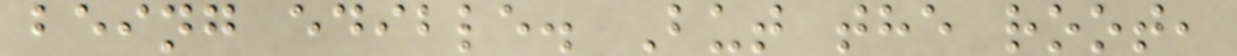being edible. But the root,
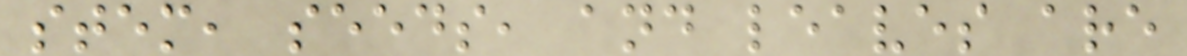stem, seeds, and leaves are
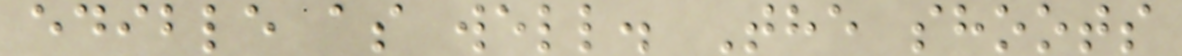edible as well. The shoots
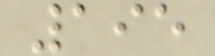195
